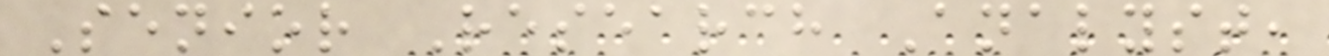Senior Research Analyst,
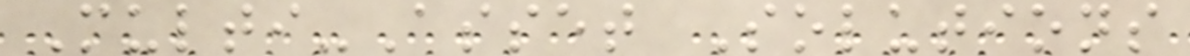Multi-Asset Solutions
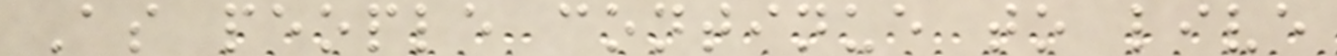As people continue to live
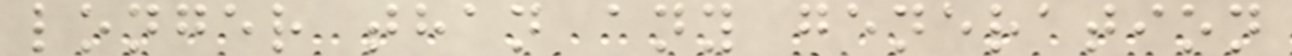longer than any generation
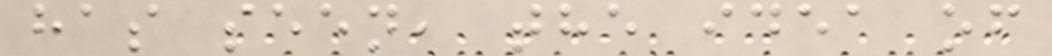has seen, the idea of
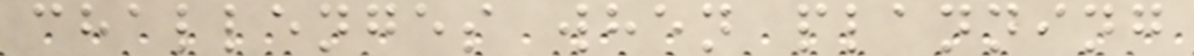challenges when planning
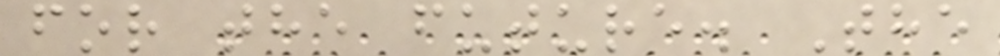for the future. The
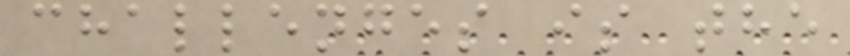challenges is the
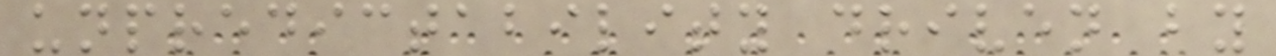unpredictability driven by
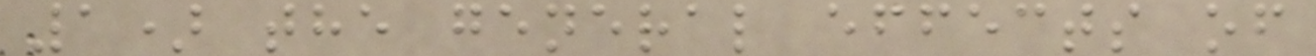1) the general effects of
